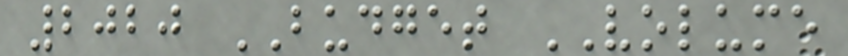2020 BUDGET VOLUME
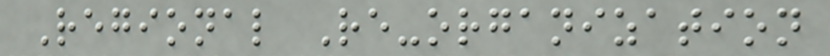Regional Re-organization
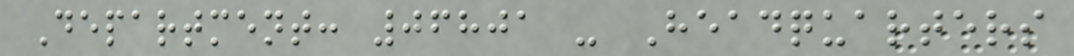Department: 06801 - Headquarters
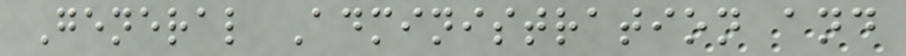General Administration and
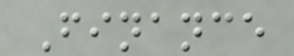Finance
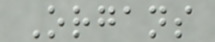Organs
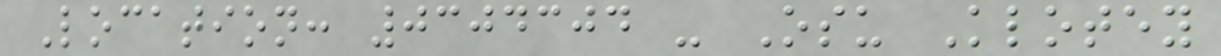Location: 0304304 - Osu Klotey
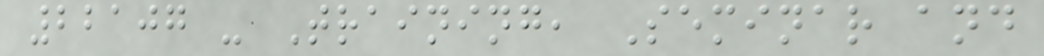22107 - Training, Seminar and
